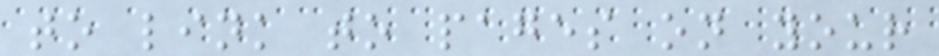to link to pages on your
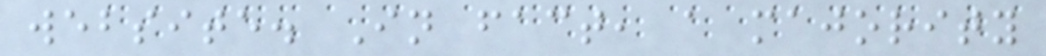website. In fact, a majority
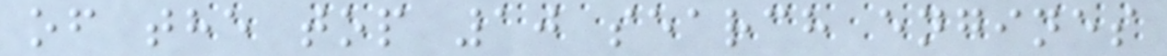of the top 10 search engines
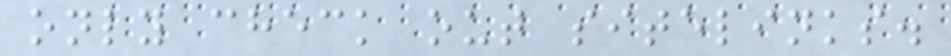only check out sitelinks.
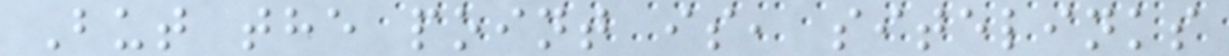But the point is, sitelinks
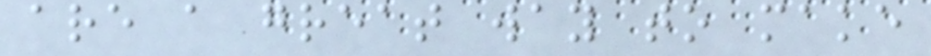are a great way to make
